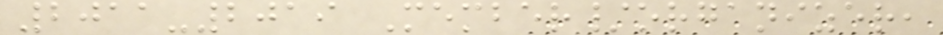2011-2019 Member/organizer,
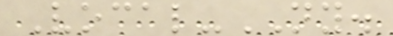Vocal-NY.
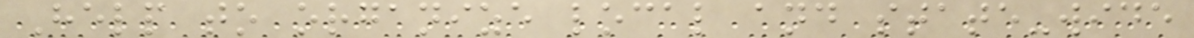Help to organize local and state-wide
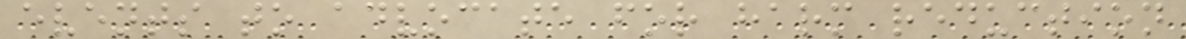events to advocate for harm reduction
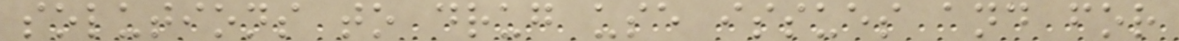solutions to drug use issues and for
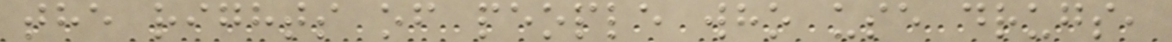the rights of people who use drugs,
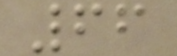66
